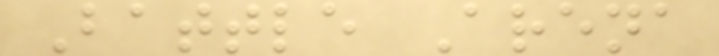Battle Arena
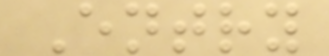Entry
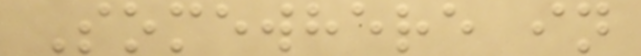Somewhere in
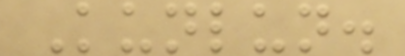Kunlun.
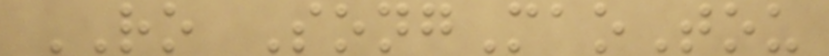RO SongMaoTou
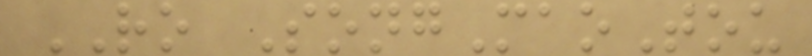RO SongMaoTou
